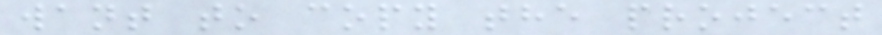want to copy the project
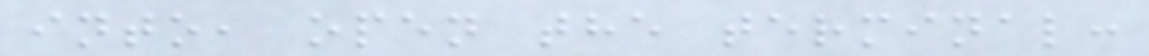into, open the terminal:
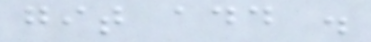git add .
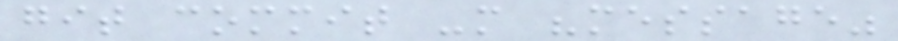git commit -m "message"
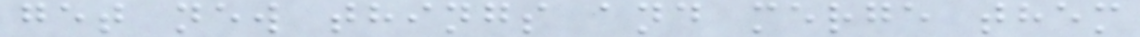get new things and merge them
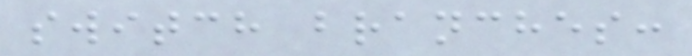switch branches:
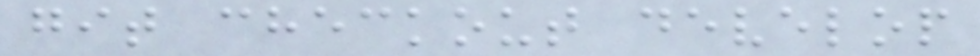git checkout develop
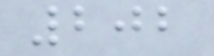202
